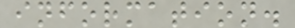information.
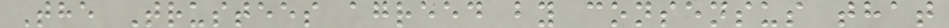The Trustees agreed by consensus that
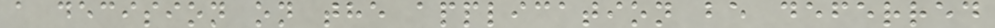a decision on the application be deferred
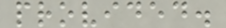provided.
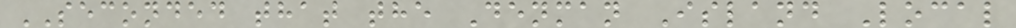SECONDED that the Denman Island Local
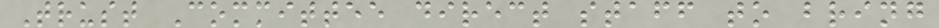Trust Committee direct staff to bring
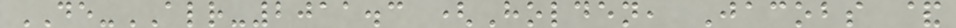DE-ALR-2011.3 (Holden, Jacobs &
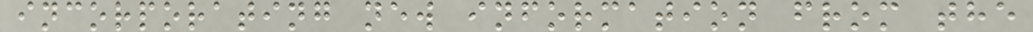incorporating new information from the
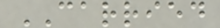CARRIED
